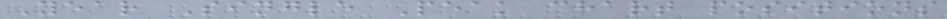Year Single Peak chart positions
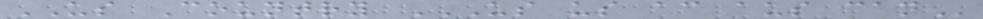US Country US US AC AUS CAN
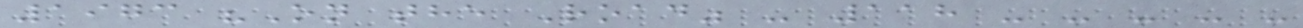1973 "On the Road" - 118 - - - - -
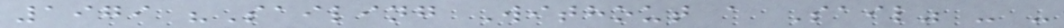1979 "Sailing Without a Sail" - -
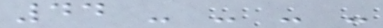44 - - - -
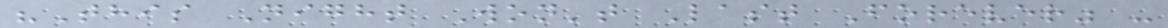"This Night Won't Last Forever" -
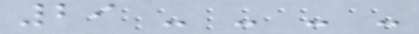29 - - - -
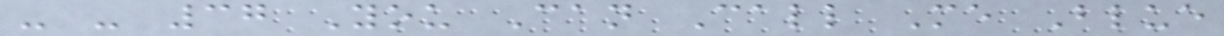- - 37 You Can Call Me Blue
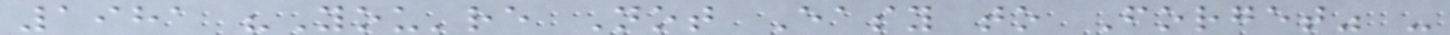1981 "You're Not Easy to Forget" -
